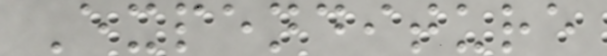Expenditure
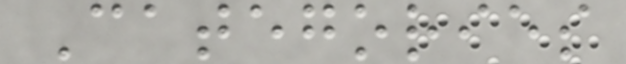Categories
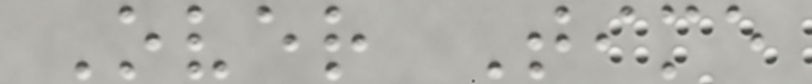Over Time
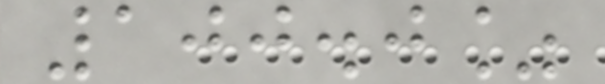100.0%
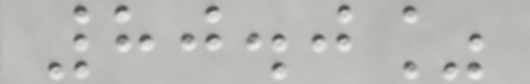80.0%
